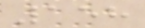158
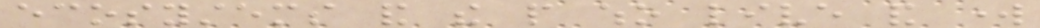ecosystems and the people who live and work
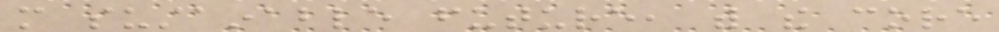more sustainable future, with the core
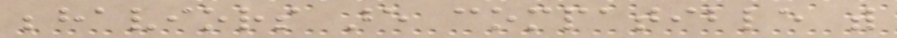behaviors are compatible with
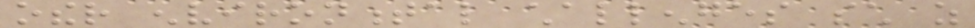other environmental challenges such as
